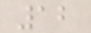12
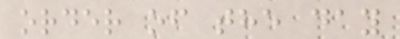order of the day
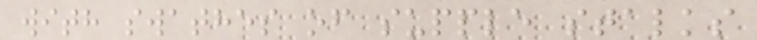with swathes of supple stalks
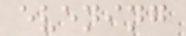evening
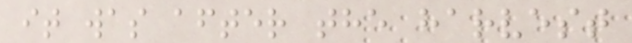it was after the harvest
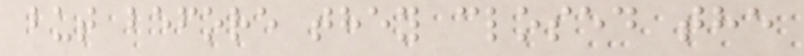but before they closed the
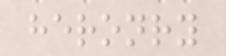heronry
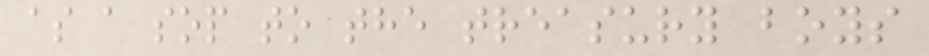as a sop to the treasury boys
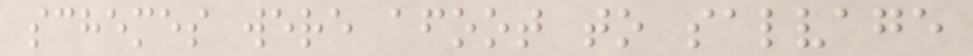schemes were afoot to salvage
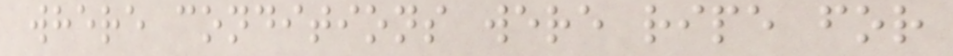where conditions were ripe for
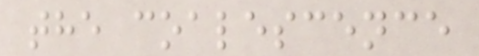the coalescence
